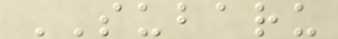SUBARU
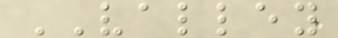VALLEY
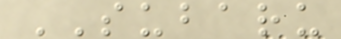SUBARU
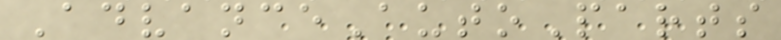AdvanceAutoParts
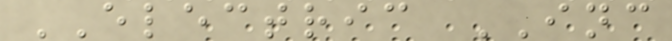ELECTRIC INC
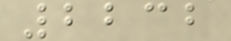2232
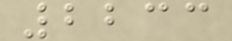2233
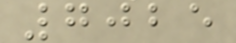7025
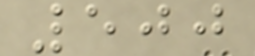500
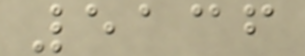5136
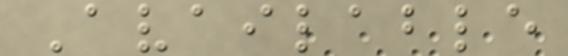Available
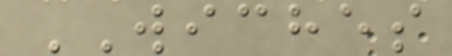WICHES
